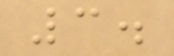3.
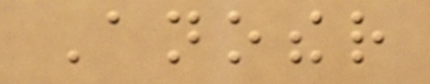Another
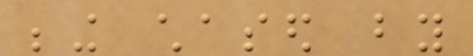being chased by
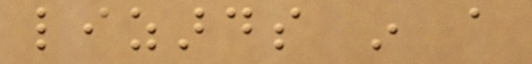lizards in a
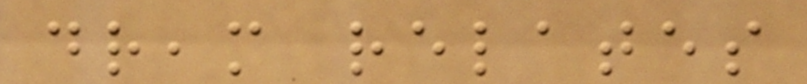dream relates
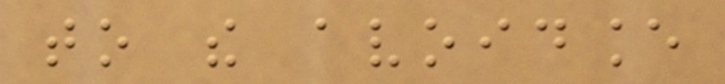to the avoidance
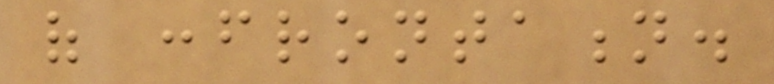of confrontation.
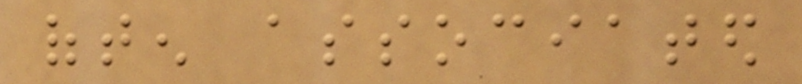often associated
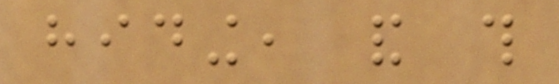hiding, and this
